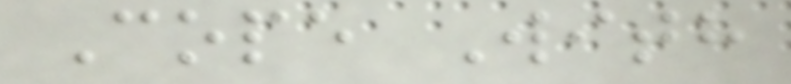Cope With
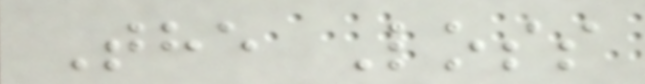The Loss
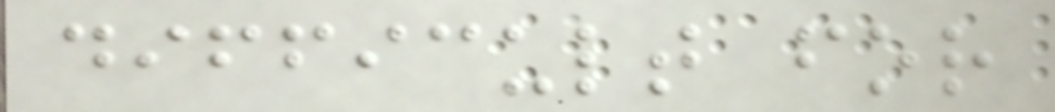difficult for
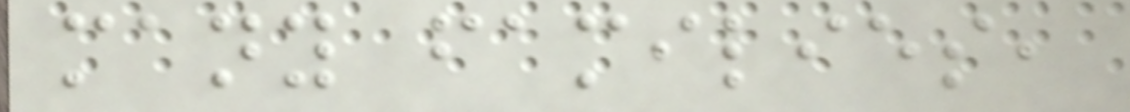many families,
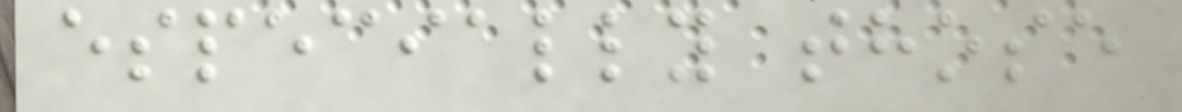especially those
